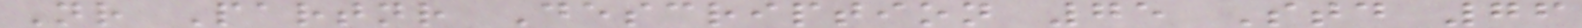Nr Partnr Description 75 Std 76
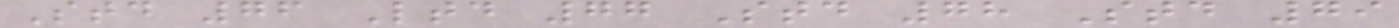Std 76 Ltd 77 Std 78 Std 79
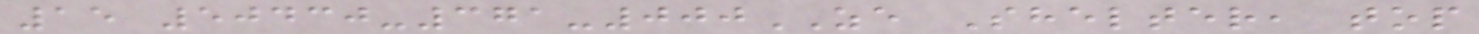15 50430-371-000ZE Shelter, top
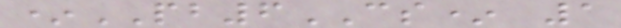*PB6CS* 1
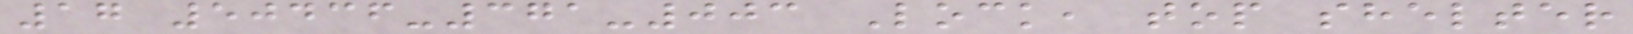17 50436-371-003 Lock, top shelter
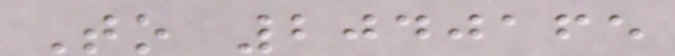To 2040165
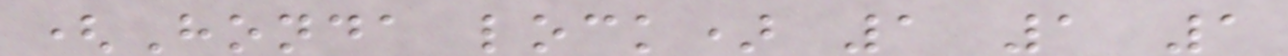(Honda lock) 1 1 1
